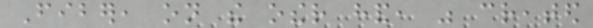Fiber, on the other hand, was created
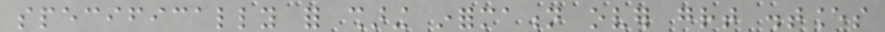specifically for sharing information over great distances
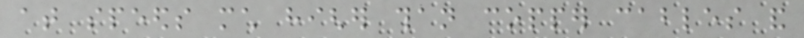at speeds much higher than copper cables and
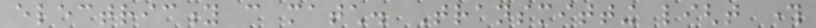electricity can match. Transmitting light through
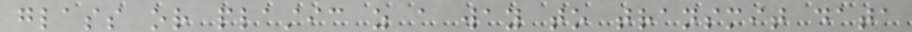glass or plastic as a way to transmit data
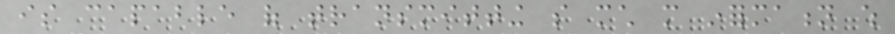is capable of transmitting so much more information which
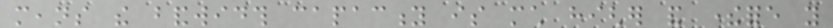means the bandwidth capacity is much higher and therefore you
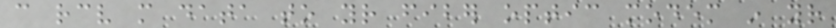can receive more data to your fiber optic modem in your
